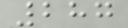287
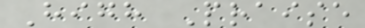High Praise
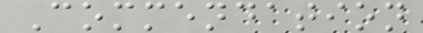Commendation
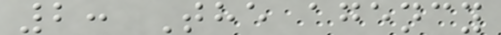2: The agency
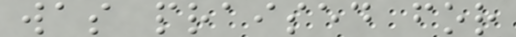was praised for
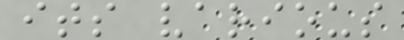its various
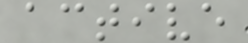active
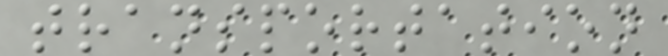transportation
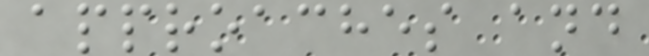approaches and
